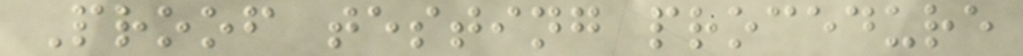Proof testing procedure
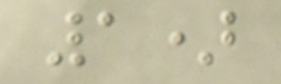1)
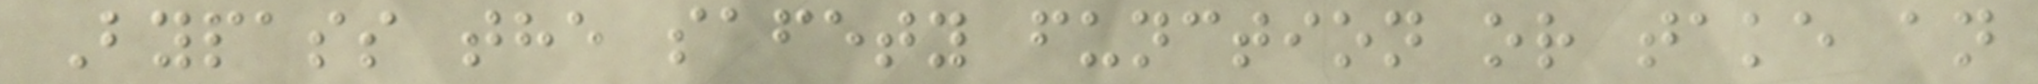Bypass the safety function or take an
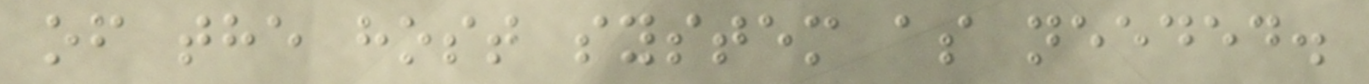of the host system as needed.
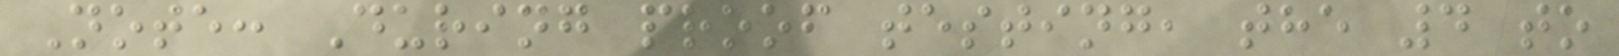Note: During proof testing, the 4 to
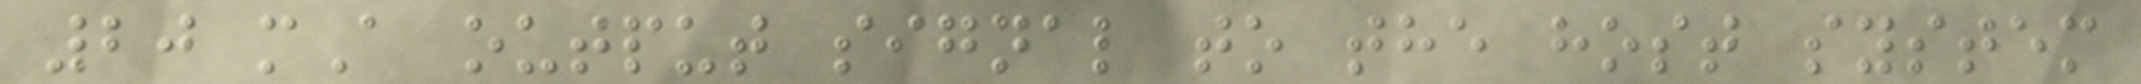20 mA output signal to the host system
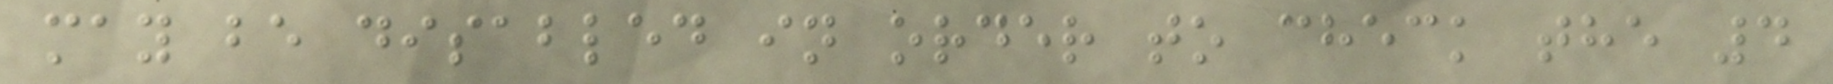may be disabled in order to check the 4
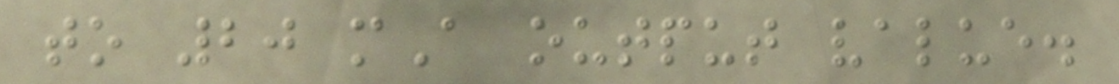to 20 mA output value.
